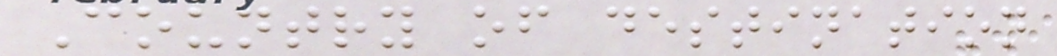Country of destination
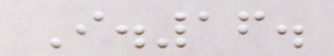I.16.
